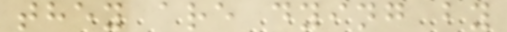they are dying by
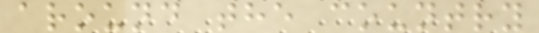around the country
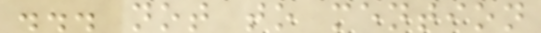... not to mention
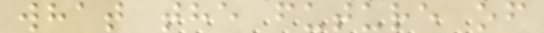what the future of
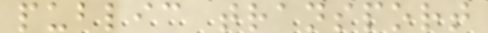public transport
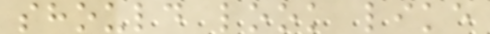should look like
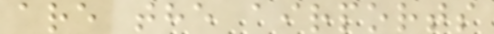are the airports
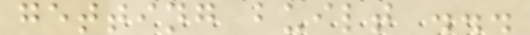getting built ...
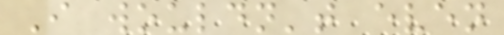I wouldn't even
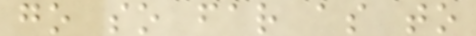go so far as to
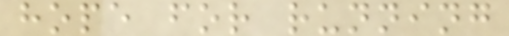hope for running
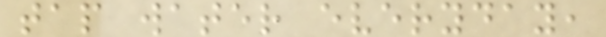tap water everyday,
